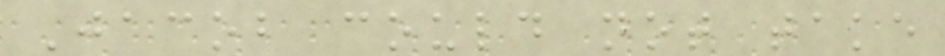Jacob could not take
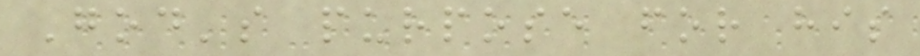God's purpose for his
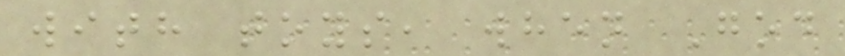with toys, when God
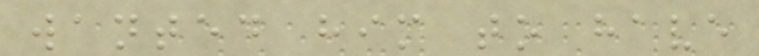wanted him to have
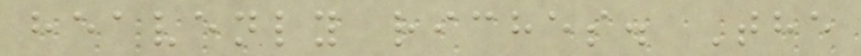heavenly riches. The
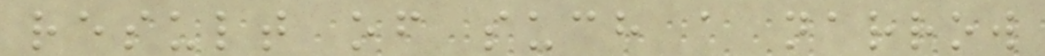result of such a narrow
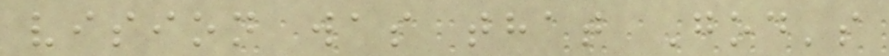vision was that God's
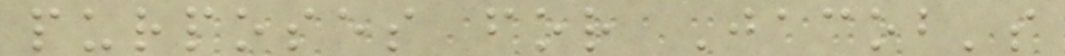purposes for Jacob's
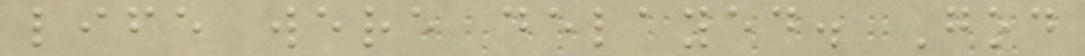life were delayed. God
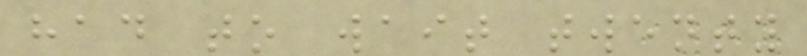had to wait twenty
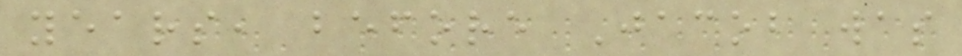years, before Jacob was
